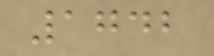1742
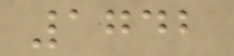1742
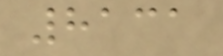8131
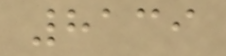8139
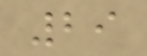29
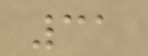31
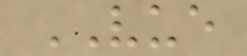VUE
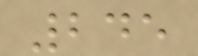245
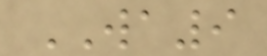WA9
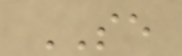SE
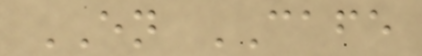EN CAFE
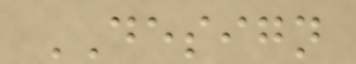DESIGN
